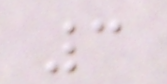3
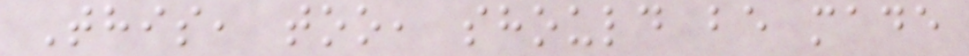This, too, should be made
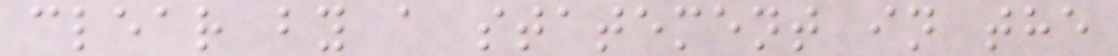clear by a statement in the
